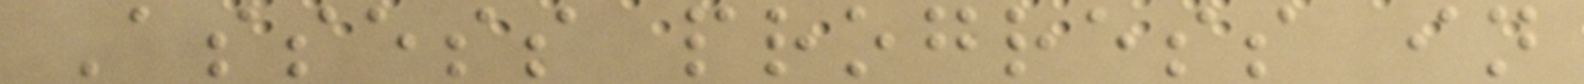Assess progress in
